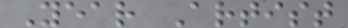Year Artist
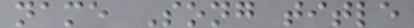name Song title
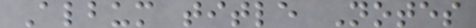Album title Notes
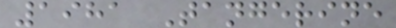1981 Tangerine
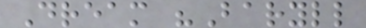Dream "Baryll
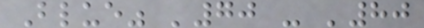Blue" '70 - '80
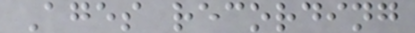Ages recording
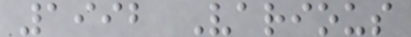1992 Various
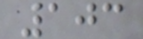103
